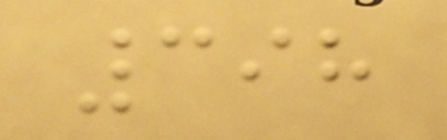398
